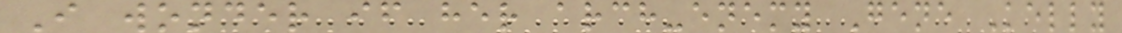I wonder if her arch-enemy Gene Kelly
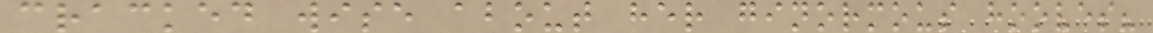cracked wise about her ginormous hooves?
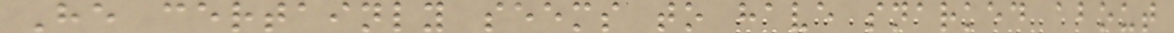He certainly seems to have snarked about
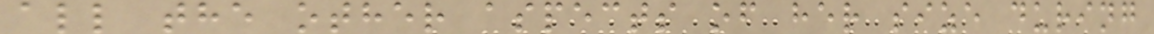all the other aspects of her size during
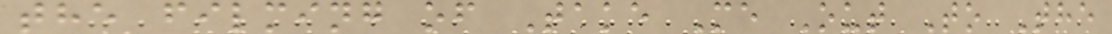the filming of Take Me Out To The
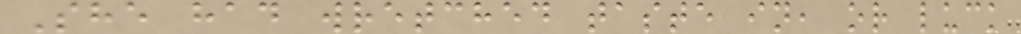She had wretched taste in, or luck
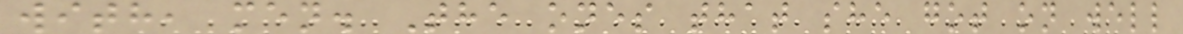with, men. The ones that she got on well
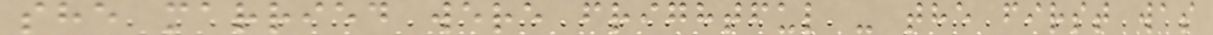she married were frightful - the first was
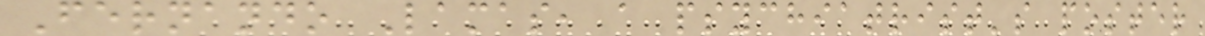Fernando Lamas, a psychiatrist's poster
